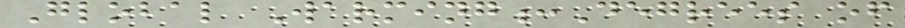Global Warming:Degrees of
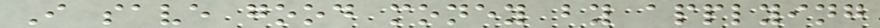I save good money by applying
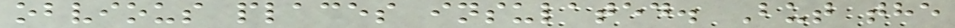obvious places insulated. But the
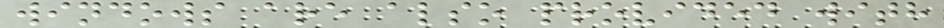windows are also provided with
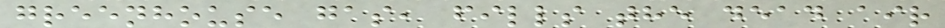greenhouse gas, fills the dead air
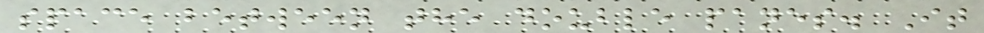space between the double panes. It
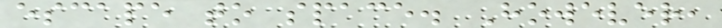escape to space. However,
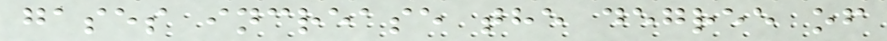gases increase the degree of
